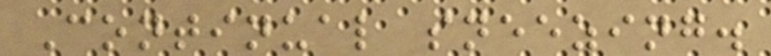Continual sneezing.
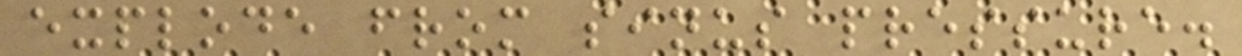explode from sinus pressure.
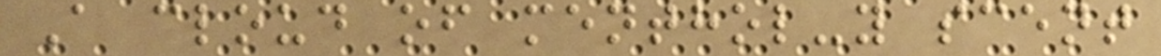A cloud of menthol-y scent
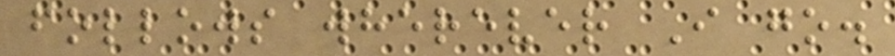follows wherever I go.
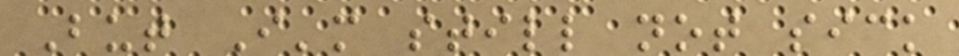But I'm still not sick
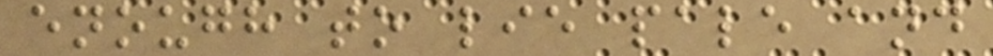enough to lie pale and
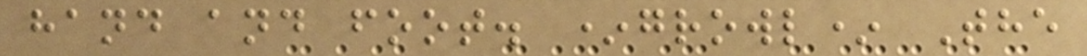hand and foot. *growl* The
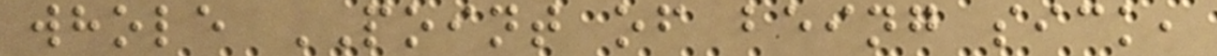whole POINT of being sick,
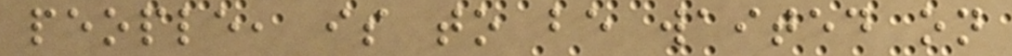people, is to be waited on
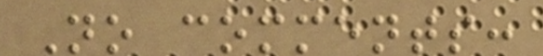No comments:
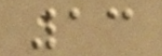13
